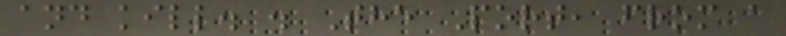and kill. . The Port, from a
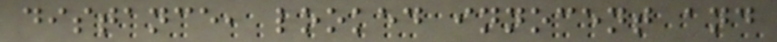distance, looked innocent and
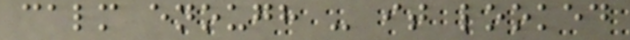calm enough - it looked
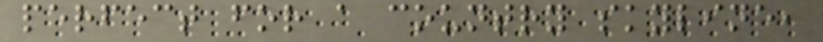perfect for a country skyline,
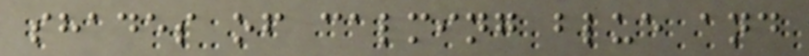shades of calming blue and
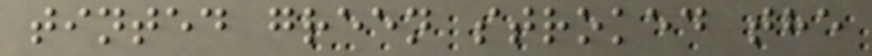tinted green stroked the
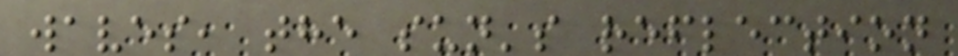waves, the sun's reflection
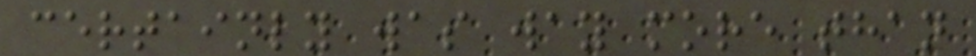certainly was way more than
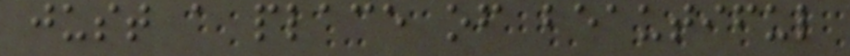just a place of beautiful
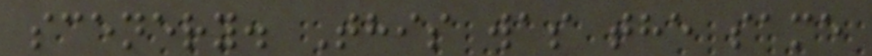scenery. This was the same
